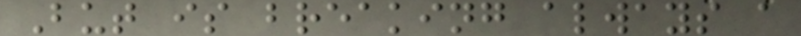But is breaking always a
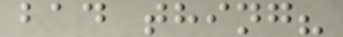bad thing?
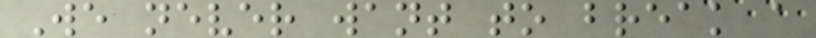We never want to break a
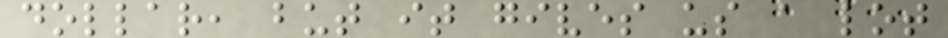dollar, but it gives us a lot
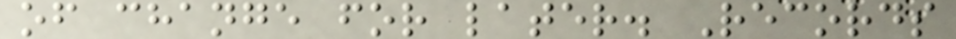of change for later. Records
